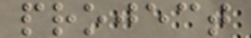project
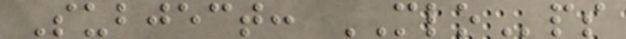Subject: MLOps
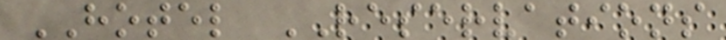HOTEL RESERVATIONS
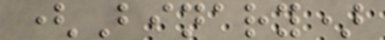(Binary)
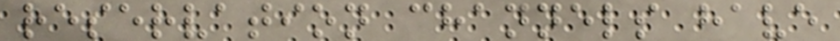reservation channels have
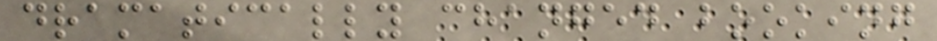dramatically changed booking
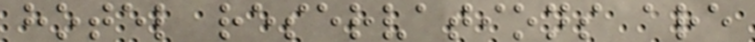hotel reservations are
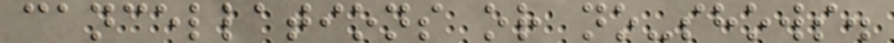cancellations or no-shows.
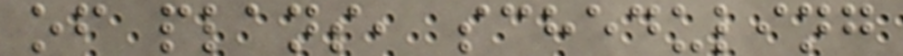of plans, scheduling
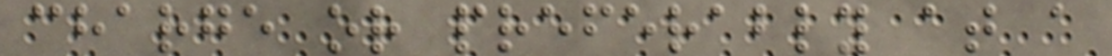charge or preferably at a
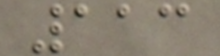113
